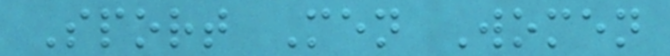Sport Men Women
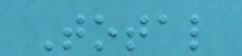Total
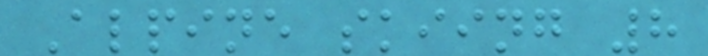Alpine skiing 8
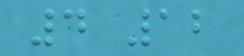4 12
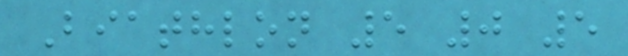Biathlon 5 0 5
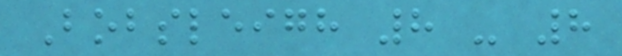Bobsleigh 8 - 8
